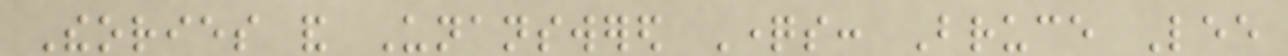Theories and Unanswered Questions: Bruce Lee
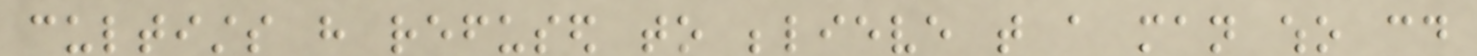cultists have refused to believe that a man who could
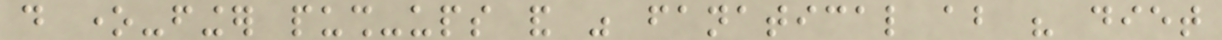do one-finger push-ups and was fanatical about his diet
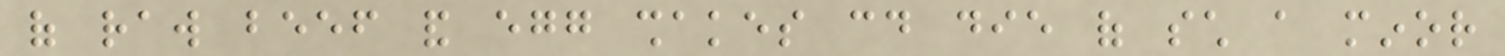of raw beef and egg shakes could die of such a minor
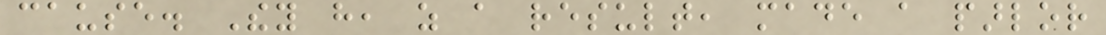cause. They have, as a result, made a parlor
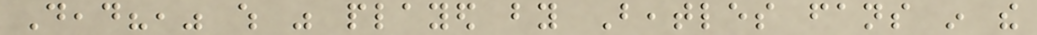Dead?," which was played by Beatles fans in the
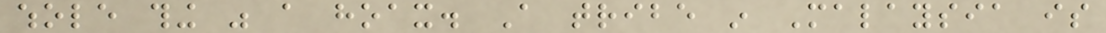whole thing was a hoax. A tribe in Malaysia is
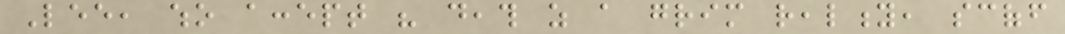Lee, who accept his death as a grim reality, scoff
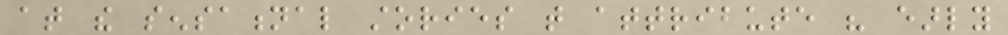at the sensational stories that attribute his early
